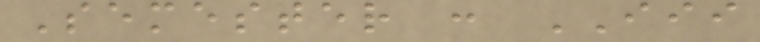Semester : III
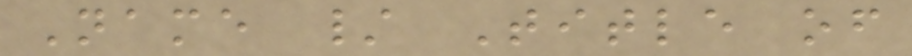Name / Title of
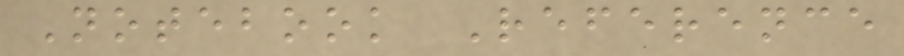Notebook Reference
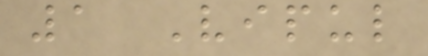1 Vipul
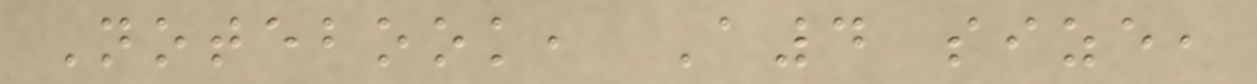Notebook, A4 size,
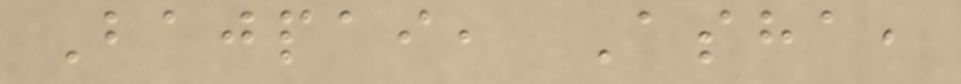Bajpai, Asha,
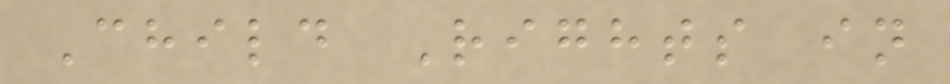Child Rights in
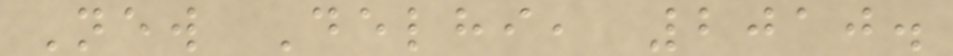New Delhi, 2010.
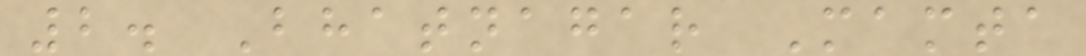2. Bhatnagar Mamta
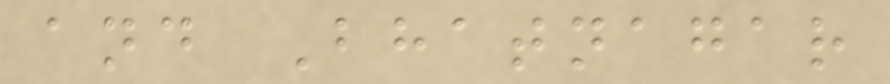and Bhatnagar
